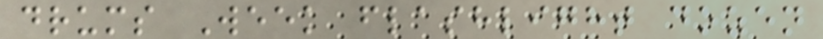drums Week flashlight dozen
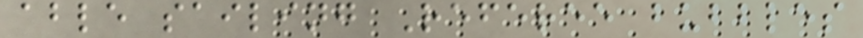able sailing Referee bubbles
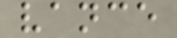vance
